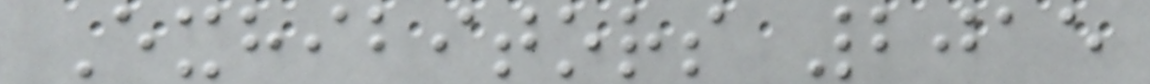Exhibitors 2015
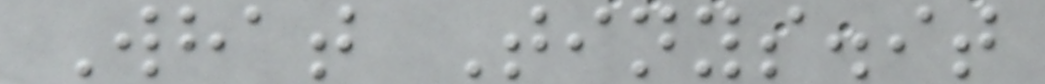What Tinys.it
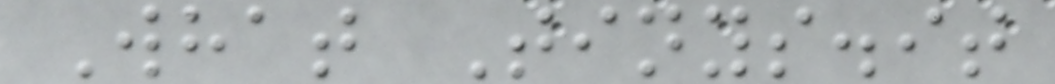What Tinys.it
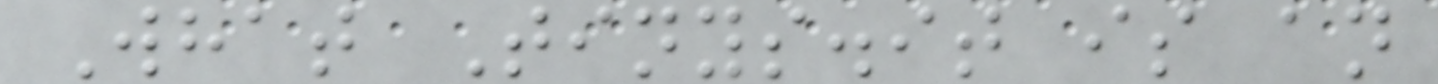What Tinys.it is an
